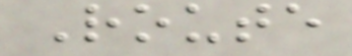Route
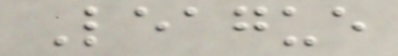League
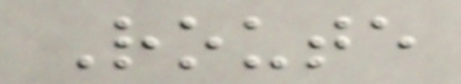Route
